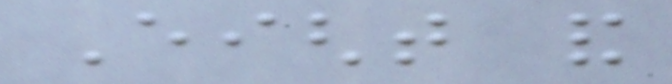Eight and
